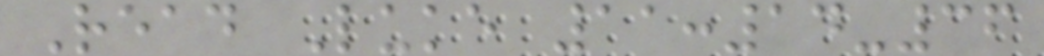Read Luke 11:14-36
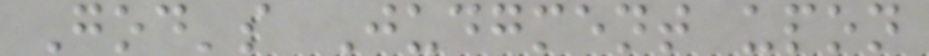God's Judgment upon
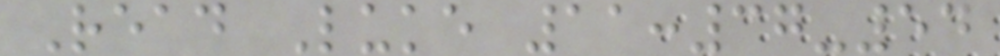Read Luke 11:37-54
